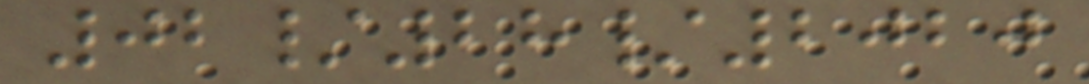02/28/2020
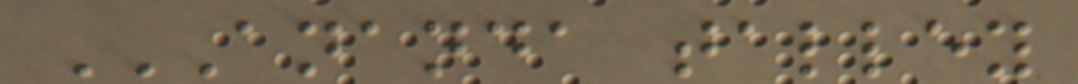ANANDA TALLEY
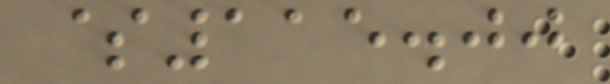$115.00
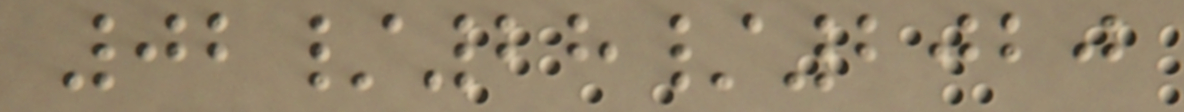02/28/2020
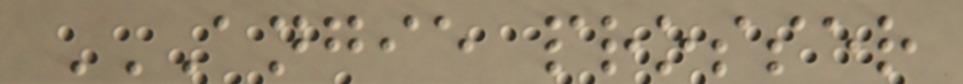ANGIE PROSSER
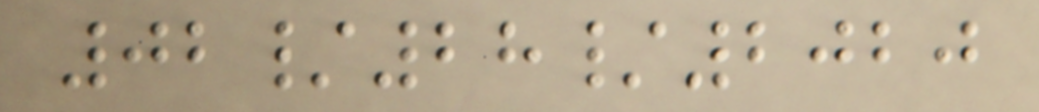02/28/2020
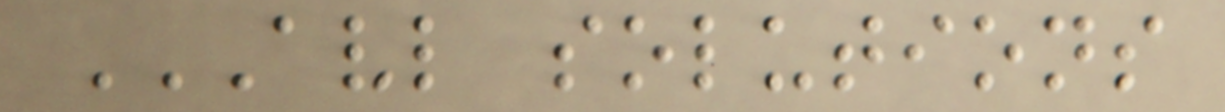AVL SOLUTIONS
